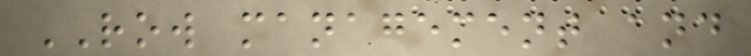ROW management and
